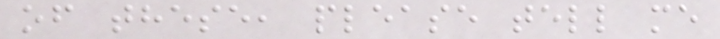of these, please tell me
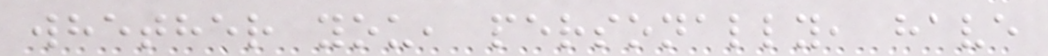whether you, personally, have
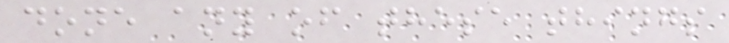done any of these things
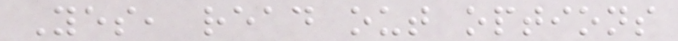Yes, read out options
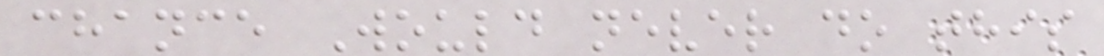chance Would never do this
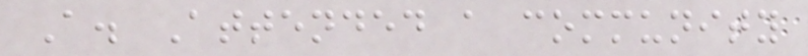A. Attended a community
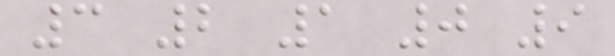3 2 1 0 9
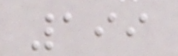199
